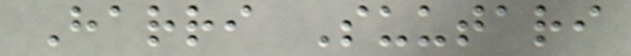Harri Suutari
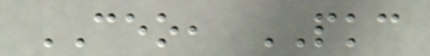CEO, PKC
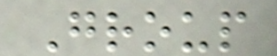Group
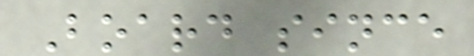Board since
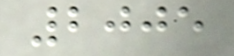2005
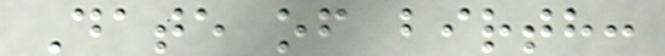Date of birth:
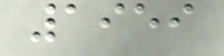1959
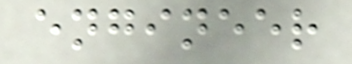engineer
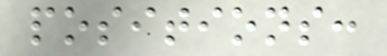positions:
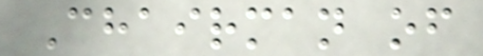Chairman of
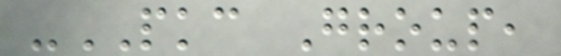-PKC Group,
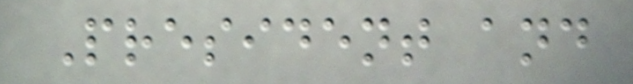President and
